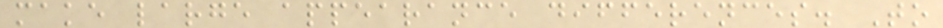make large appearance differences. To
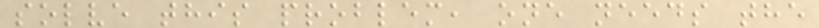solve this problem, one needs the
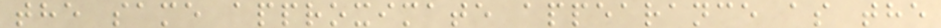the same approximate appearance as the
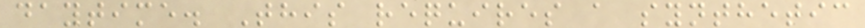daytime. This requires a synthetic
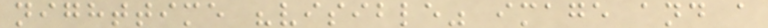nighttime "visible" image and a
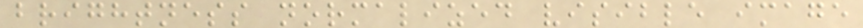brightness normalized visible image
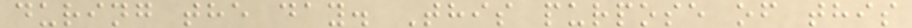during the day. This purpose of this
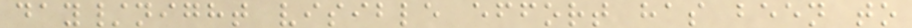day/night visible effort has been to
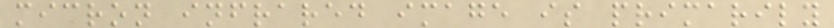micron infrared image is primarily
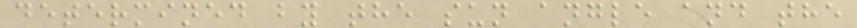determined by the sun angle and the
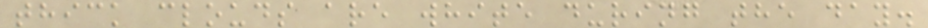thick clouds are white during the day.
